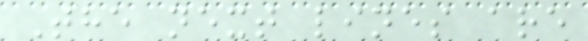The next lines are
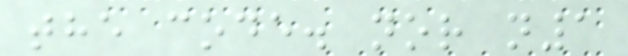the code. nor n1
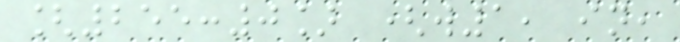[255:0] (w1, in,
